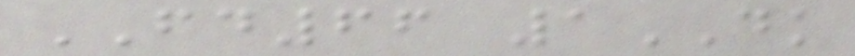FD66 1DK
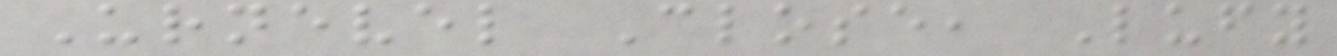Urnevel Close, Lufy
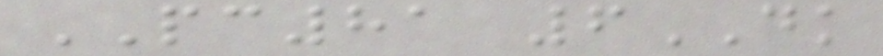PC81 6DK
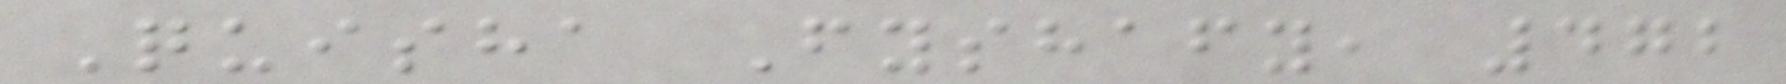Quisha Fyshafy, 472
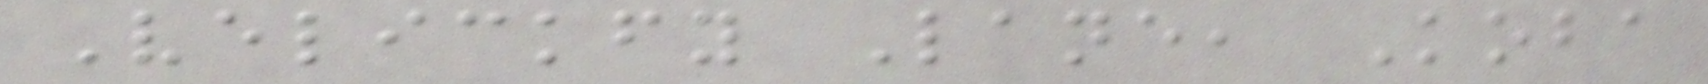Velickfy Lane, Koba
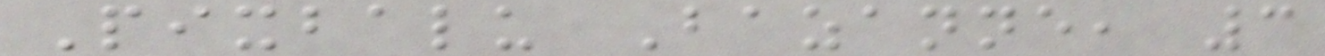Pixbalu Bazanne, 3
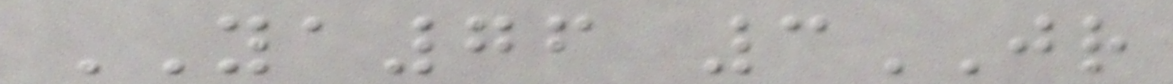YA76 3JR
